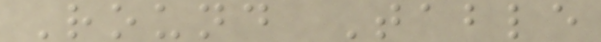Round Table
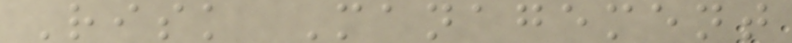Risk Management
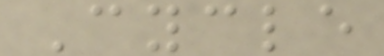Cycle
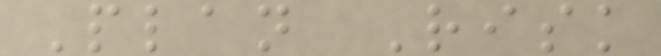Plan Risk
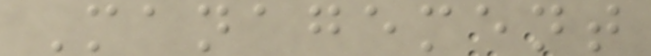Management
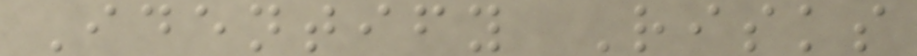Identify Risks
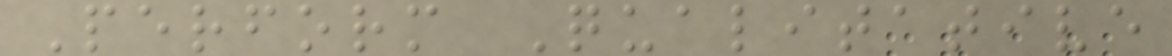Perform Qualitative
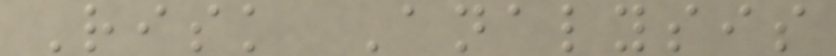Risk Analysis
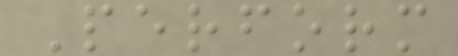Perform
